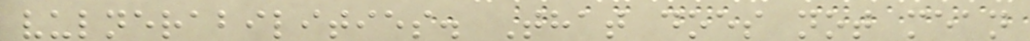vulnerabilities. That does not mean
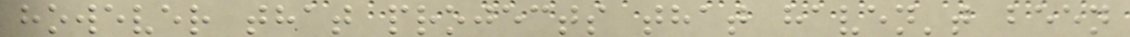however that projects that haven't been
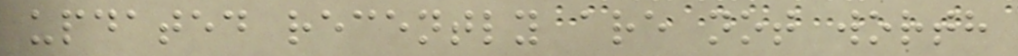updated recently are not worth
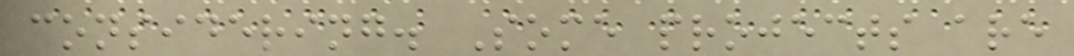considering. Some projects are
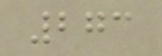273
